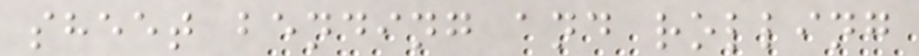sheet bending and rolling
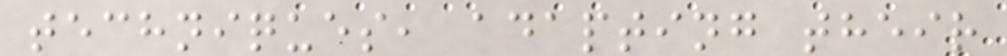techniques, adapting their
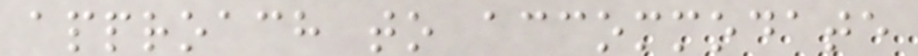approach to accommodate
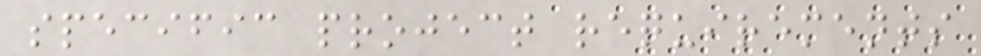specific project requirements
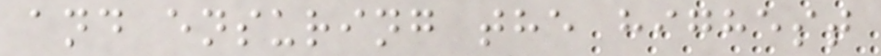and ensuring the highest
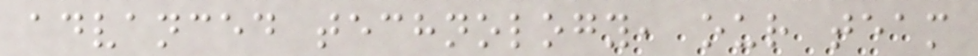advanced technology, our team
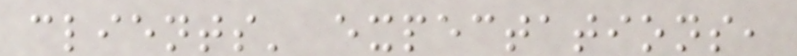clients' expectations,
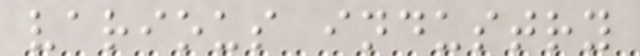various industry
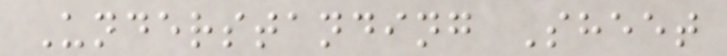Understanding Sheet
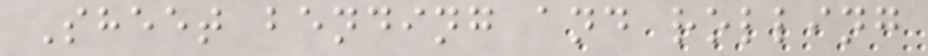Sheet bending and rolling
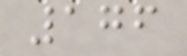176
